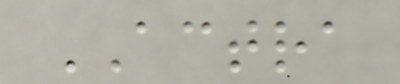ACTRA
